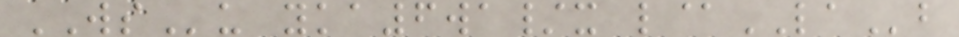WSu yka6wa/x l@LAb
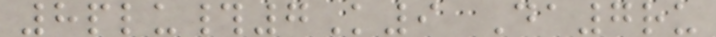8plu#7K9 Da7ru
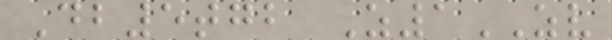Db5tgb Z1ZV
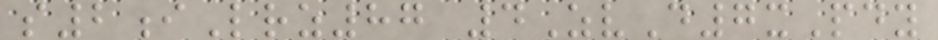s2iLrz87 4ZvD7xPdy
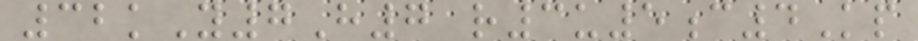32kY7H7 r3u5c4Kp
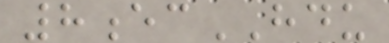8ecHDU
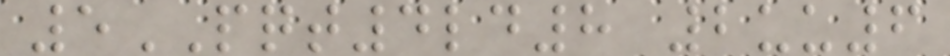5PQT4ld8 2uu6
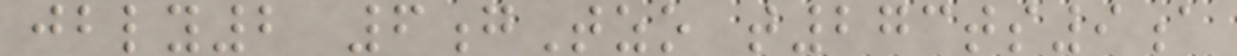jbly2 6gTzo t273ts9a
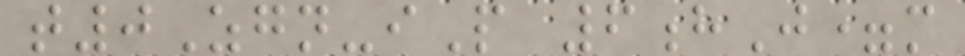t0Zgn-iP 6hJ=m
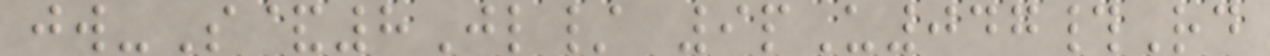jw-S&8Jl/ 9pU047#Rd
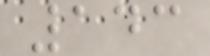143
